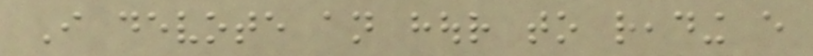I devote an hour to reading every
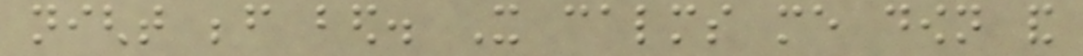night before bed. It calms me down and
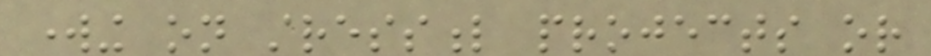working on stressful projects or
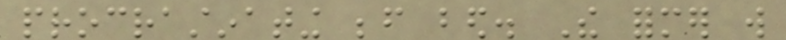procrastinating before bed. The former will
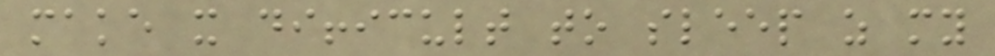make it difficult to sleep as my
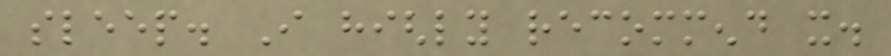sleep. I highly recommend it.
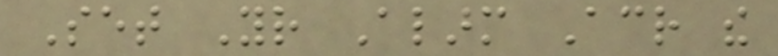Set Your Alarm Across the
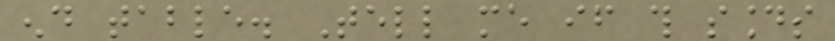end table. Tell me if this sounds
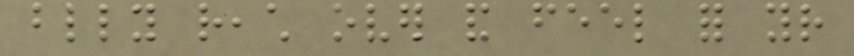blindly reach over and feel for your
